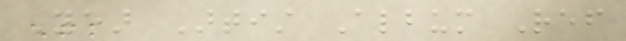Year Artist Album Ref
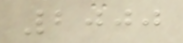2000
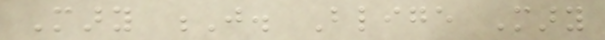Mary J. Blige Mary
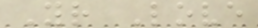Your Love
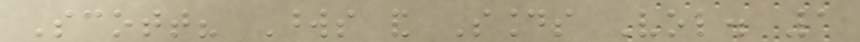Scott? Words and Sounds Vol. 1
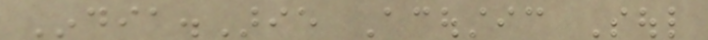India.Arie Acoustic Soul
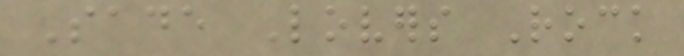Sade Lovers Rock
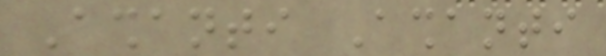Ashanti Ashanti
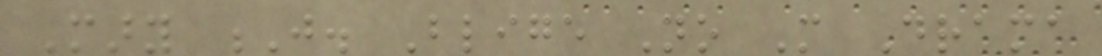Mary J. Blige No More Drama
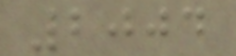2004
